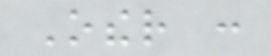Other :
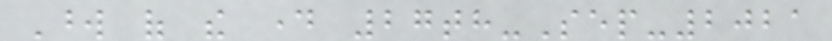Word of the day 27th-Sep-2021
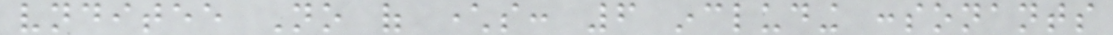vnditee No of characters: 6 including consonants
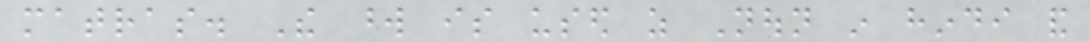matras. The word is used as Noun in hindi and
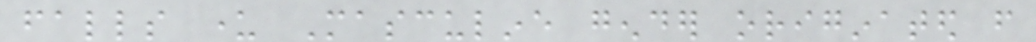falls under Masculine gender originated from
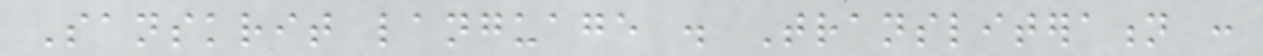Sanskrit language . Transliteration :
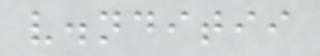v.nditii
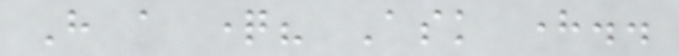Have a question? Ask here..
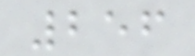256
